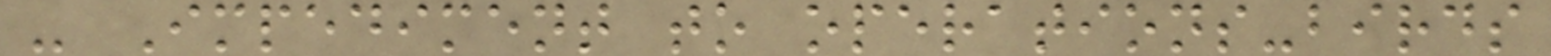- Impediment to operations-birds
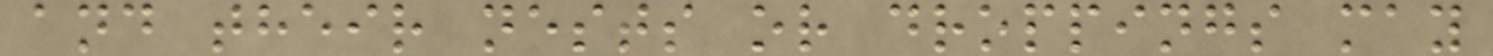and their nests or droppings may
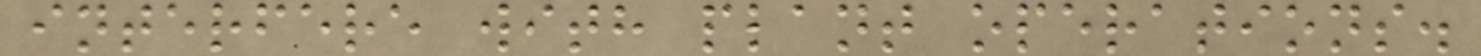interfere with plant operations.
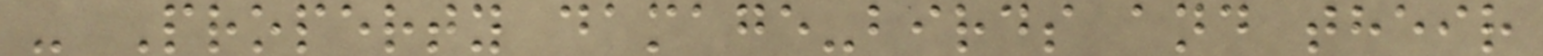- Property damage-birds and their
